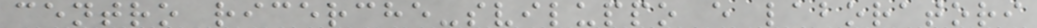centro ricerche-sviluppo e laboratori
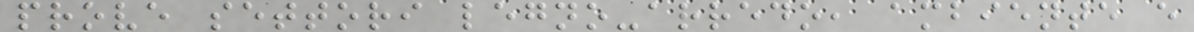prove settori legno-arredo, ambiente e
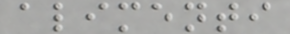alimenti
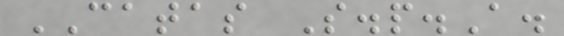CATAS S.p.A.
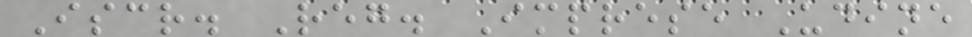Iscr. Reg. Imprese Udine
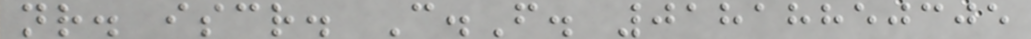nr. iscr. C.F. 01818850305
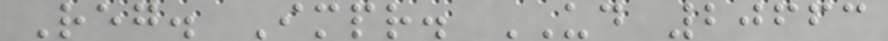Reg. Impr. UD 20663
